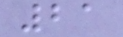21
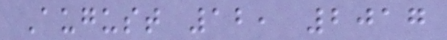August 12, 2017
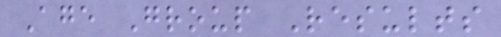Age Group Results
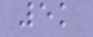5k
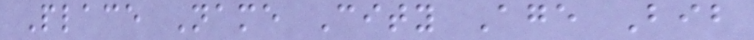Place Name City Age Bib
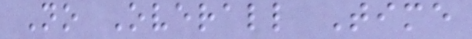No Overall Time
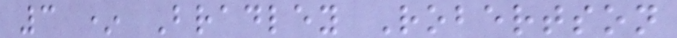3 * Bradley Robertson
